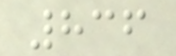836
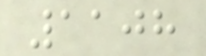1108
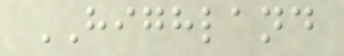HIGHLAND
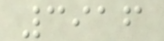3916
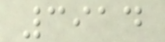3914
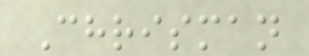Chrisman
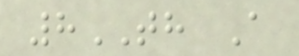8TH A
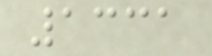1331
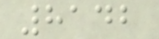8142
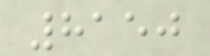8150
